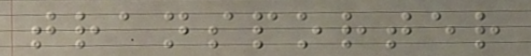transporter
